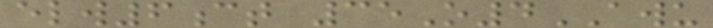elw6ct 35O4AWU
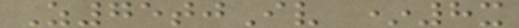Z75tjIv *8x
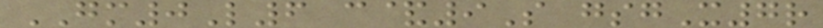GM0L6 c&9S gsgX7r
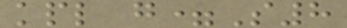kpl g=S8
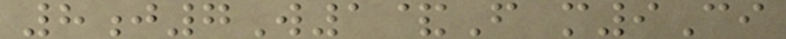8j7W1&F m9Ci
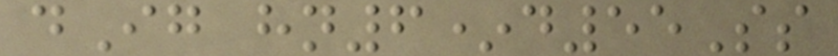dIg hn6*d55Ss
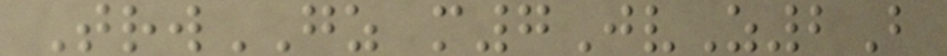TrwGZ m7JvZ2B
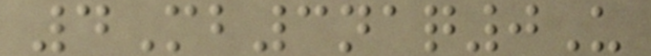4Mb3naq0U
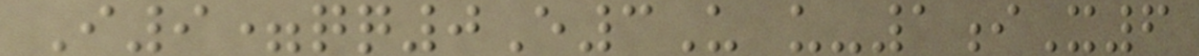I9=qq0E3U u-1iX6
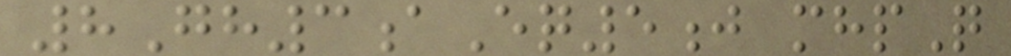8Gh3aEq5j mhpQ
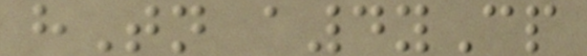hTn a4yCp
